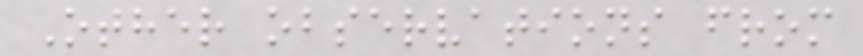Other observations from
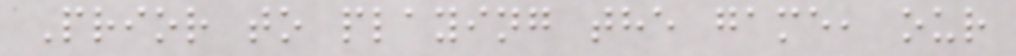Prior to playing the game, our
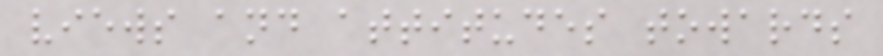views and attitudes towards
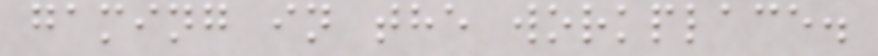gaming in the workplace.
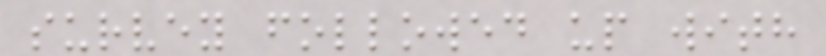survey followed up with
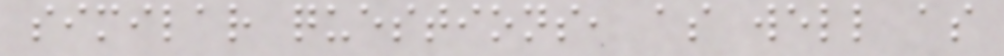similar questions, as well as
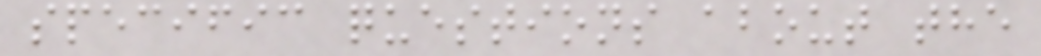specific questions about the
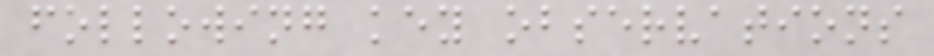following key observations
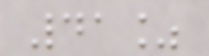41%
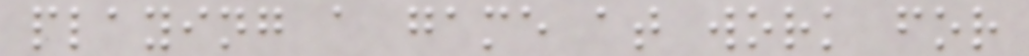playing a game at work for
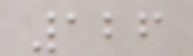126
